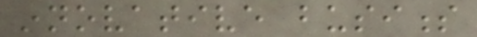innovative business
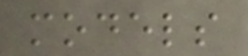models
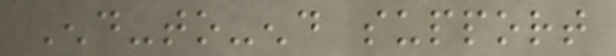End-to-end support
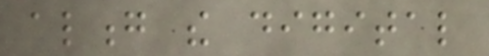along the digital
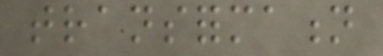transformation
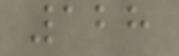128
